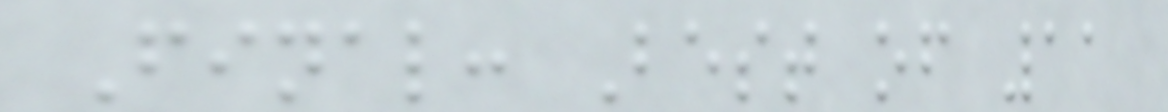Final: Best of 11
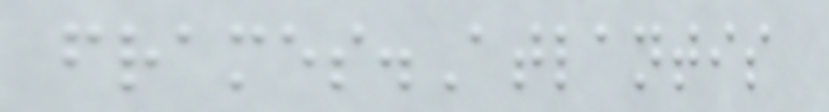frames.Atlantis
